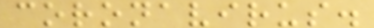coronavirus.
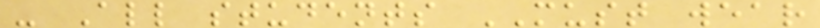- All students MUST wear
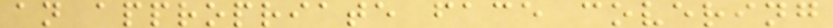an appropriate face covering
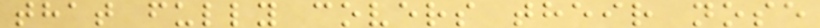that fully covers their nose
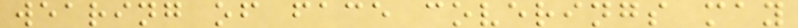wearing of face coverings may
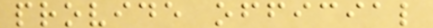provide official
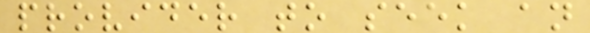provider to seek an
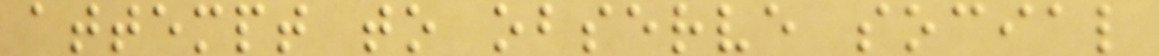attempt to observe social
